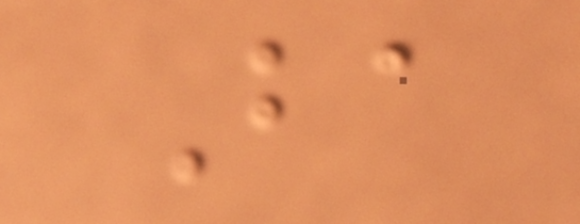Ba
